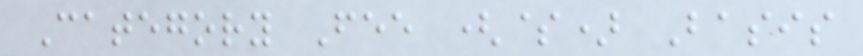Category Fee ($) Basis
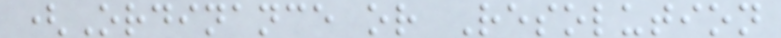(Ordinance or Resolution
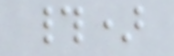#)
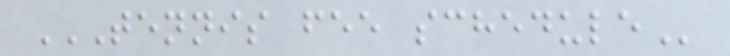TENNIS FEE SCHEDULE
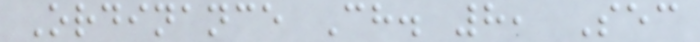Ordinance Ch. 8, Sec
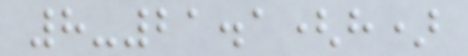8-21.1(h)
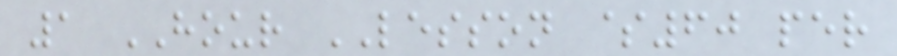1 HOUR LESSON $60 per
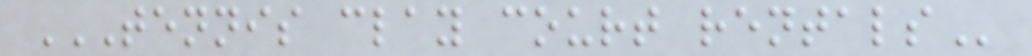TENNIS CLAY COURT RENTALS
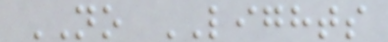NO LIGHTS
